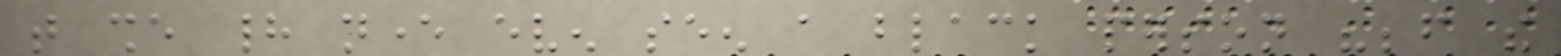that she had never even seen a black person "before the
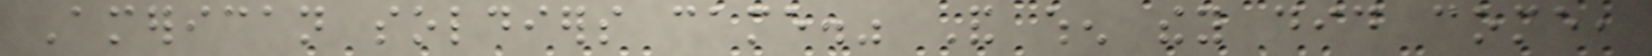American soldiers came." And when they did come,
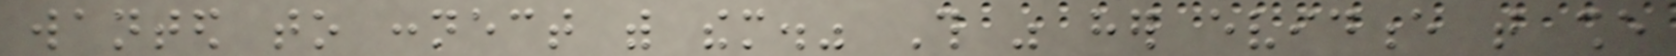wanted to connect with them." This was her evidence that she
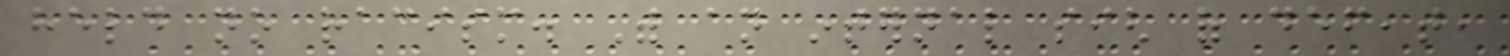held no racism. With an internal sigh of defeat,
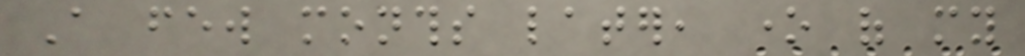A few months later, one of my
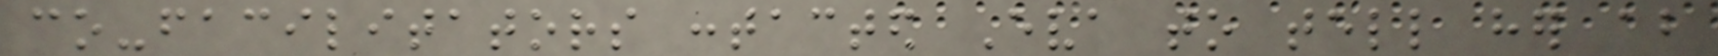co-facilitators contacted Eva to tell her about
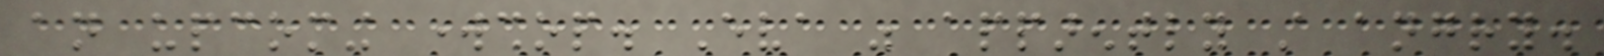an upcoming workshop. Eva was apparently still angry.
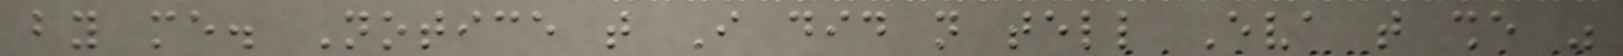by me. Notice that I did not tell Eva that she was
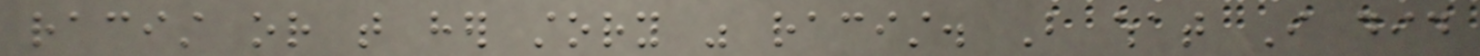racist or that her story was racist. But what I did
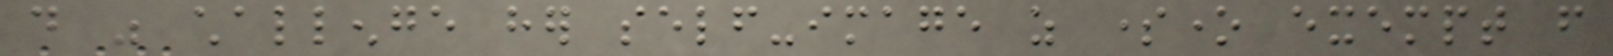do was challenge her self-image as someone exempt from
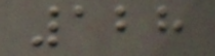128
